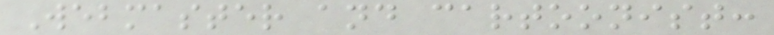Webmaster and cartoonist:
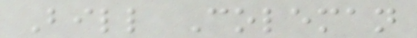Bill Coleman
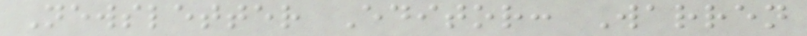Newsletter Editor: Warren
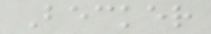Becker
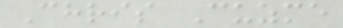Chris Cuzme
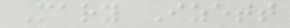Mary Izett
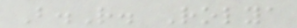B.R. Rolya
